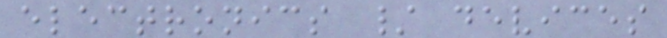electronics / devices
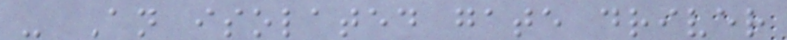- An isolated gate driver
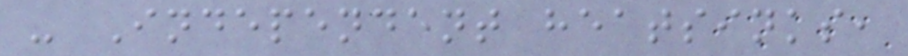- Independent heatsinks,
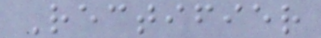Rectifier
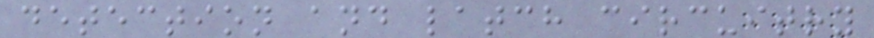detection and latch circuitry
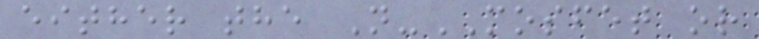either the N-MOSFET or
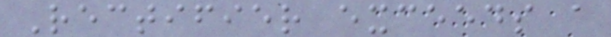Rectifier exceeds a
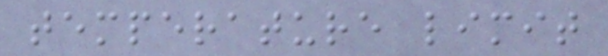temperature limit
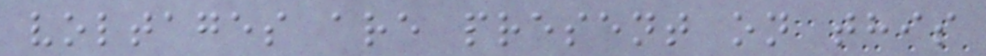voltages are present on this
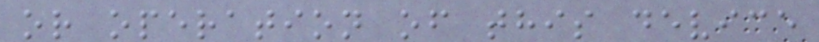or operation of this device
